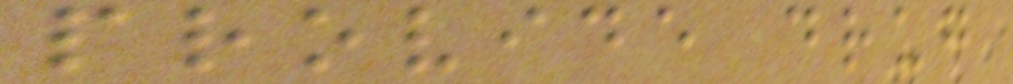provide drug
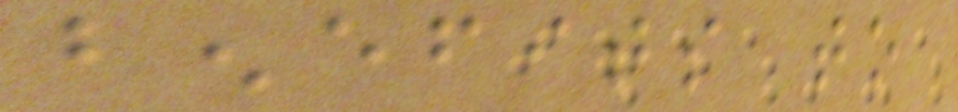benefits to
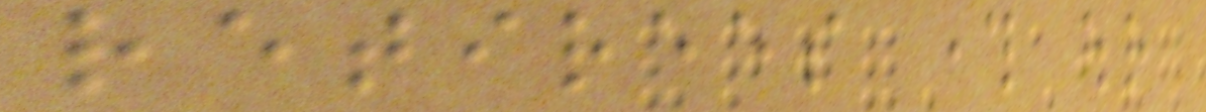retirees through our
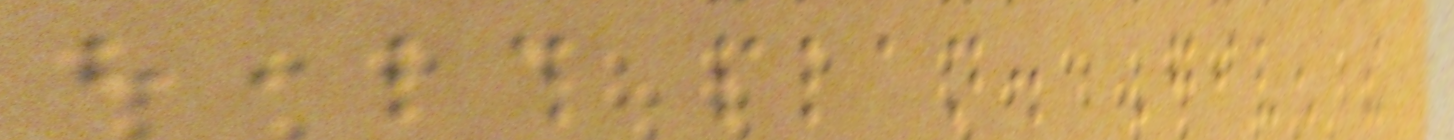health plan. Given the
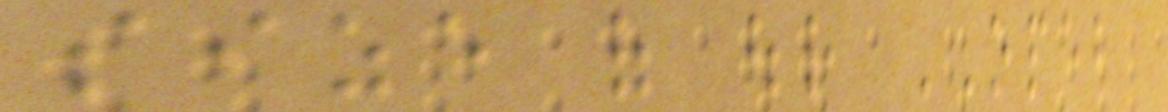size of our OPEB
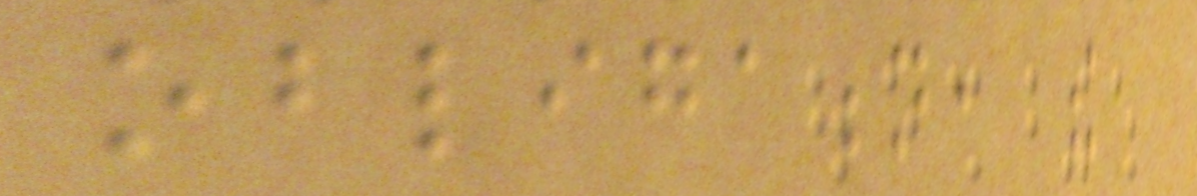obligation, the
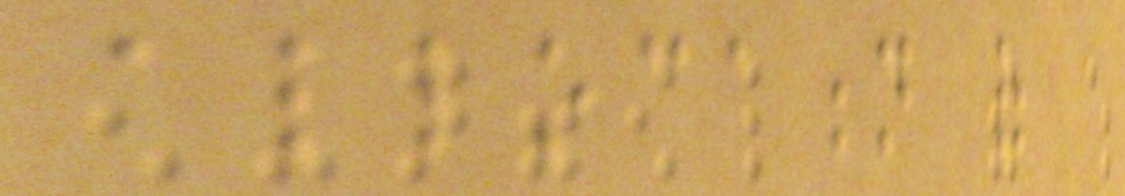allocation of
